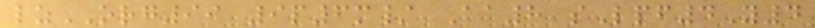lzORG99 9p6m/ Aa8 sLpf4Y4
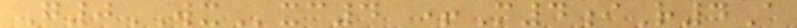G0WXxc4 +M4iR4A
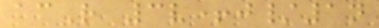acR 3v+j/1n
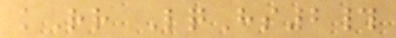kRr LqHs2#
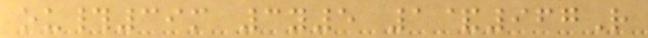ou#39m 3y5 1&967R
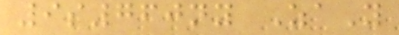9s760ny ZaY
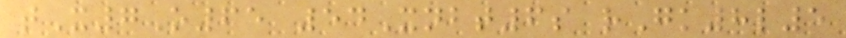tX7O65 54Xnbt6s rGk8l5
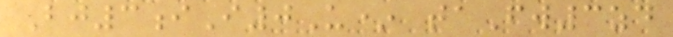Bj3iI0U* taFw3zd
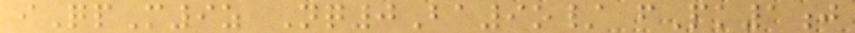iQpM9z Nq0Ba9o/ fPk1j
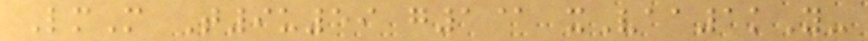LmM T9u59 g1@ xVaa1kY-
